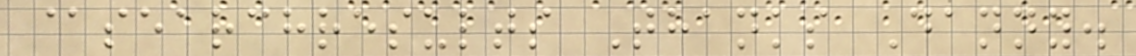@searchresults Thanks Danny.
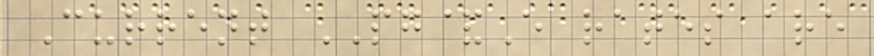Current PG&E rates are
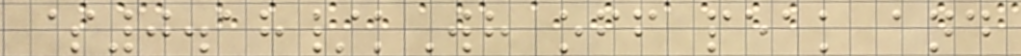$0.18/kWh off peak and
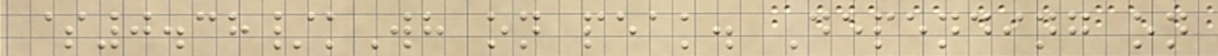$0.38/kWh on peak. Depending on
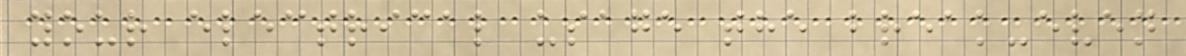your electrical usage the break-even
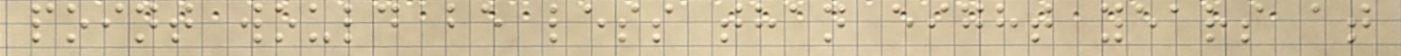point would be less than eight years at
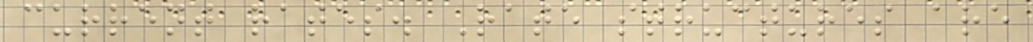current rates. Rate structures are
